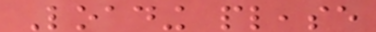Loading please
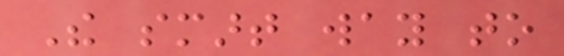The smart way to
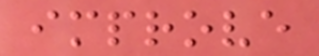improve
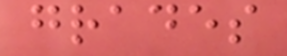grades
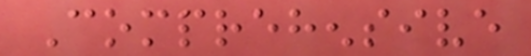Comprehensive
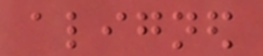aligned
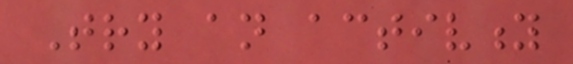Try an activity
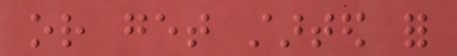or get started for
